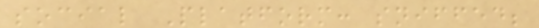social Platform: sniffed;
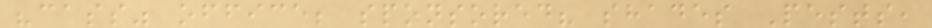"cass" office; sponsored? shades Pests,
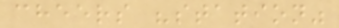cheers "station"
